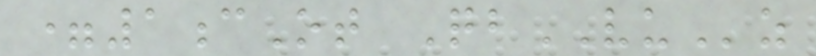=1cOt QbVUz
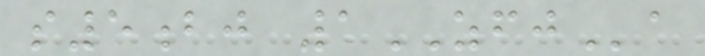s5bj 1ZFJa
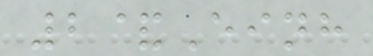2&Einh
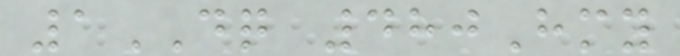1DQ 480Hmy
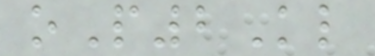oP2Kl
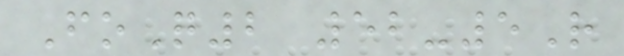FoQ2 52-5R
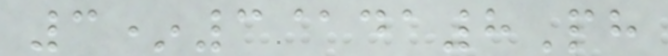3*3@da8Ph
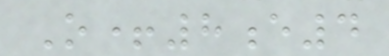O+8e4
